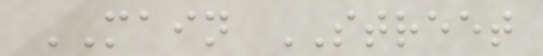MAIN STREET
